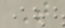T
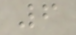6
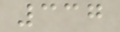337
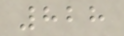828
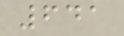641
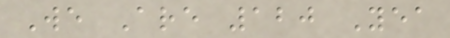We Are 120 Yea
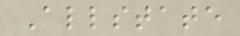Allstate
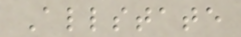Allstate
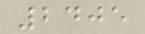2405
